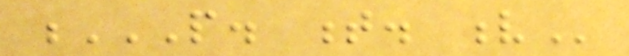P. T. V
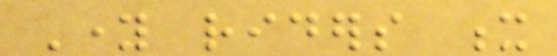Young riders x
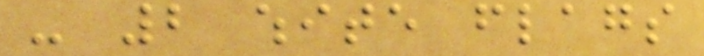- 2 white flags
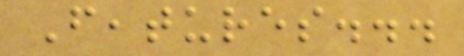Features...
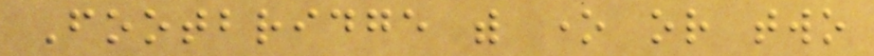Footbridge with one or two
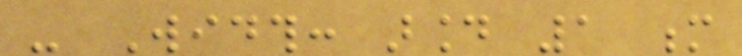- Width: around 1 m
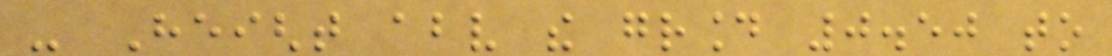- Height above the ground 0.50 to
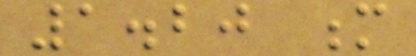1.20 m
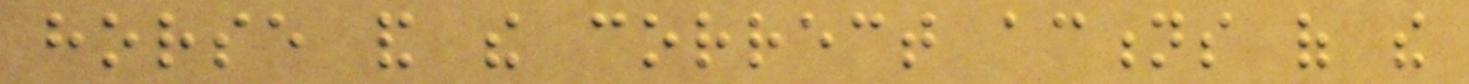horse and the correct actions of the
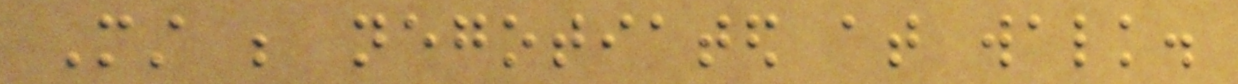Must be negotiated at walk.
